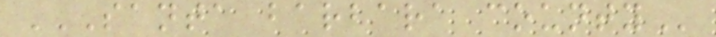SANTA BARBARA COUNTY
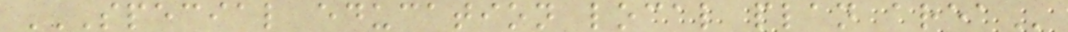SPECIAL EDUCATION LOCAL PLAN AREA
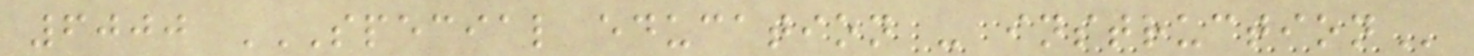6000 SPECIAL EDUCATION - INSTRUCTION
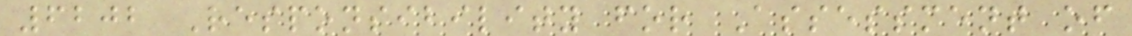6202 Responsibility for Assessment of
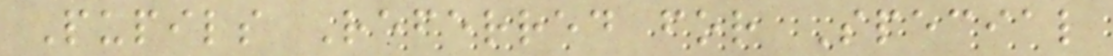Pupils Referred for Special
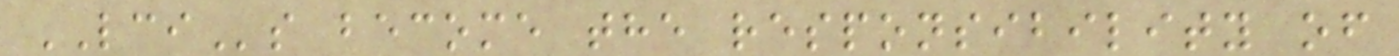LCIs become the responsibility of
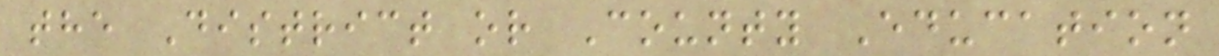the District or County Education
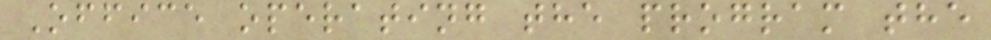Office operating the program the
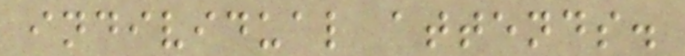individual attends.
